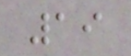19
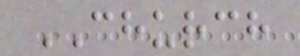CHURCH
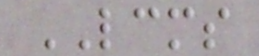LCMS
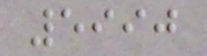5990
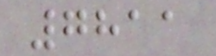7811
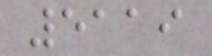5119
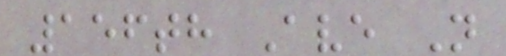156th Ave N
